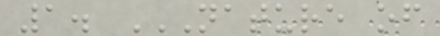1. NATURE OF
